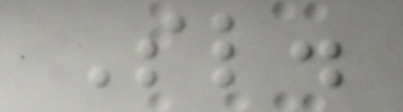Sl.
